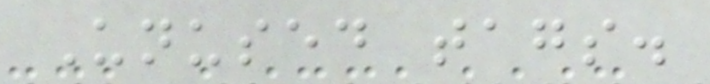Unused tags.
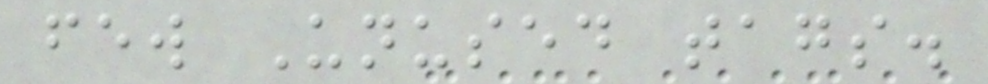few Unused tags.
